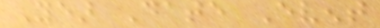Year Date Event
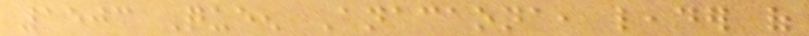1503 Queen Anacaona, leader of
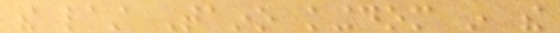the last Taino kingdom in the
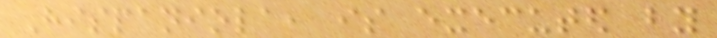Hispaniola, is executed by
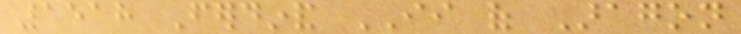1518 Ferdinand II of Aragon
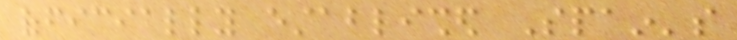officially established Spain's
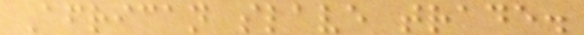African slave trade.
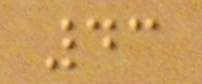43
